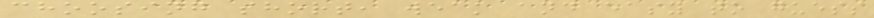choosing short, weak and easy to guess
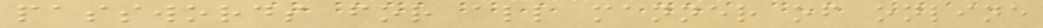passwords for all manner of online
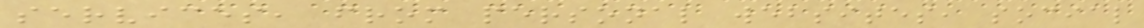services, from personal websites, social
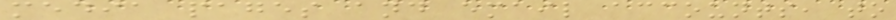media pages and email accounts, to
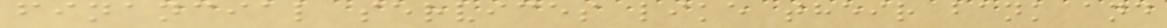financial services like their bank and
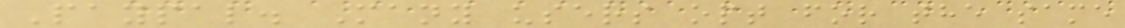Paypal. Many users opt for the same
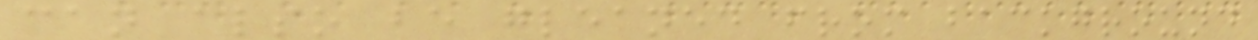can also be gleaned from background
